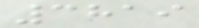3819
